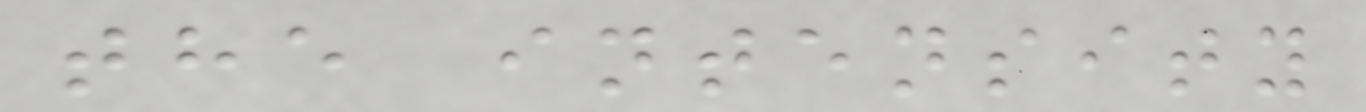the intensity
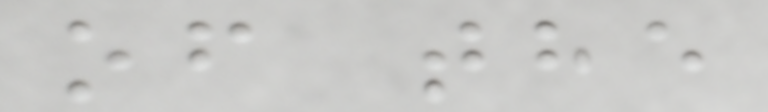of the
